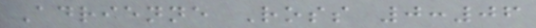Adrienne Ross 0:06
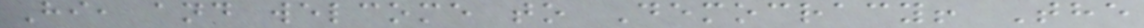Hi, and welcome to Democracy! The
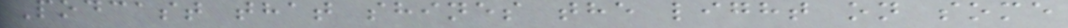Podcast that shines the light on some
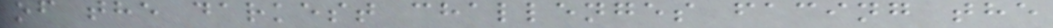of the darkest challenges facing the
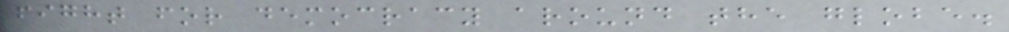fight for democracy around the globe.
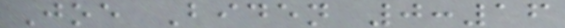Joe Biden 0:16
